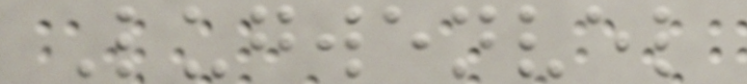Lugwenvel
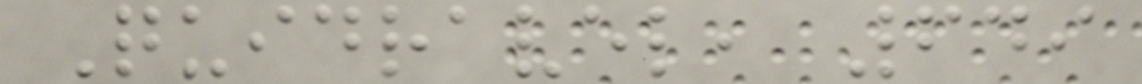Quidravel, 649
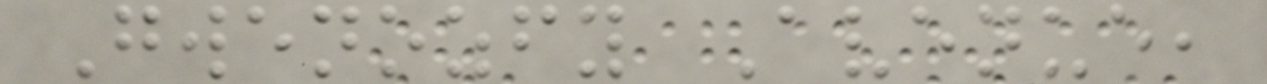Gwenozfy Avenue,
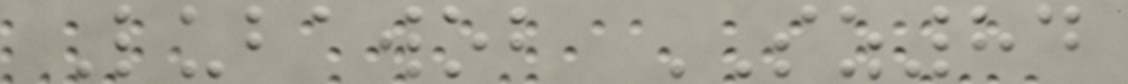Lubawob SZ84
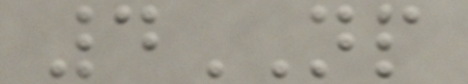4NP
